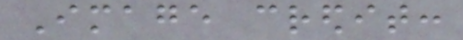Image credit:
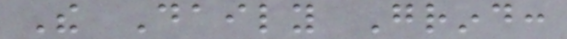The Daily Grind:
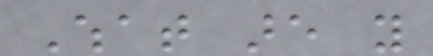What are you
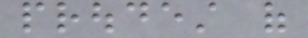proudest of
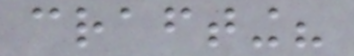crafting?
